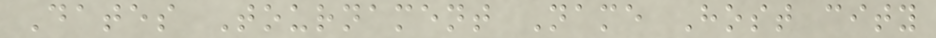Dates Tournament Name Host city
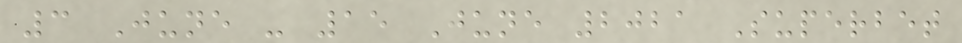3 June - 15 June 2021 Superbet
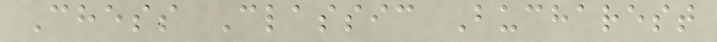Chess Classic Bucharest
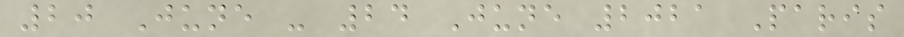20 June - 24 June 2021 Paris
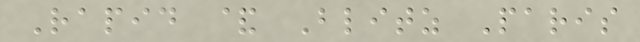Rapid & Blitz Paris
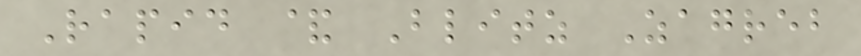Rapid & Blitz Zagreb
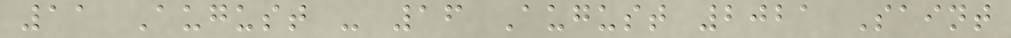11 August - 16 August 2021 Saint
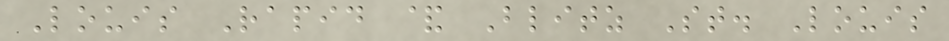Louis Rapid & Blitz St. Louis
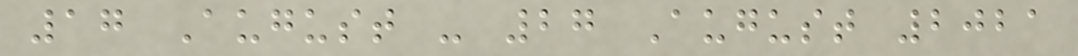17 August - 27 August 2021
